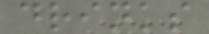drinks
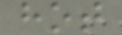hot
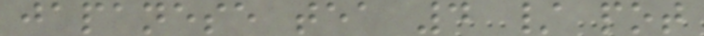japanese tea 4 / pot
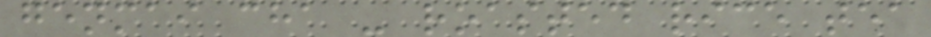genmai cha - roasted rice tea
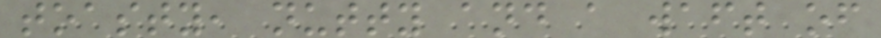toasty, nutty and a waft of
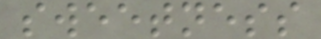sweetness
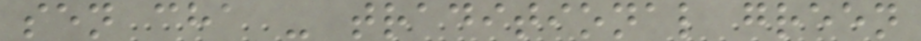sen cha - traditional green
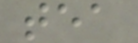tea
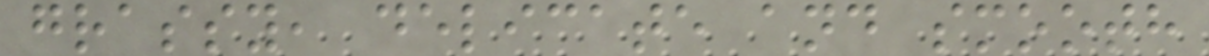grassy, delicate and smooth
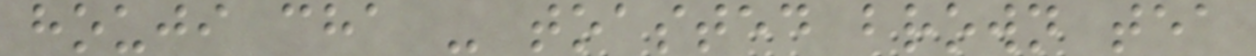houji cha - toasted brown tea
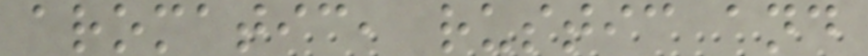aromatic, rustic and
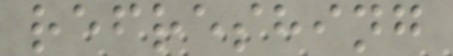refreshing
